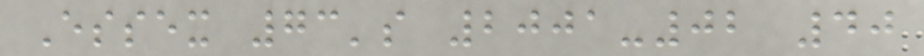Essex 73's 2001-02 40
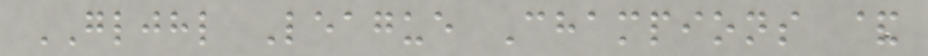GLJHL League Champions &
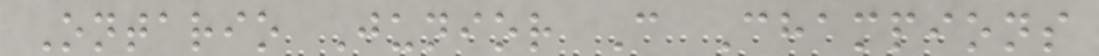Ontario Junior C Champions
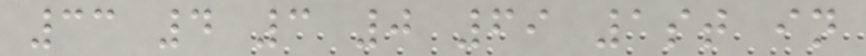33 4 3 0 69 1st in
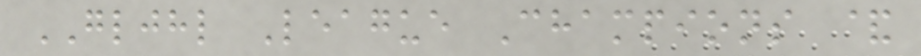GLJHL League Champions &
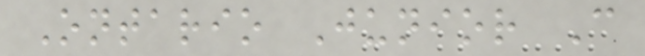Ontario Junior C
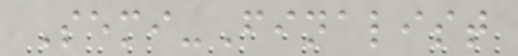Semi-Finalist
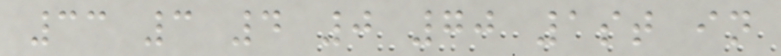33 3 4 0 70 1st in
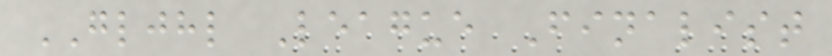GLJHL League Finalist
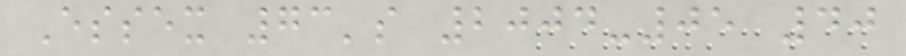Essex 73's 2004-05 40
